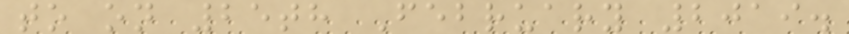to on 25th February 2019.
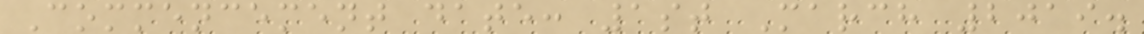Commencement date: 1st March 2019.
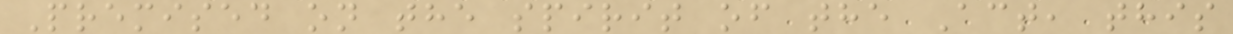Premised on the spirit of the Act, this
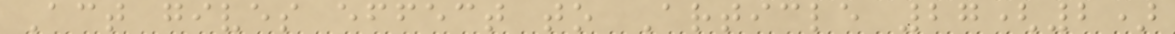Act gives effect to Article 27(2)
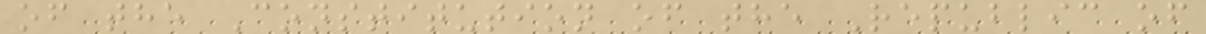of the Constitution of the Republic of
